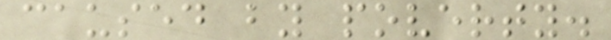caused by poverty.
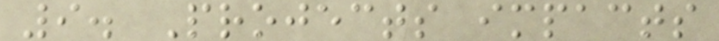9. Projects impacts
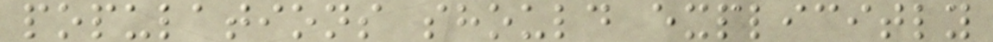populations should explicitly
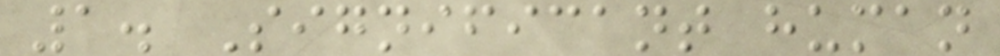1. Significant human
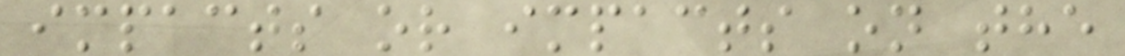impacts or impacts on the
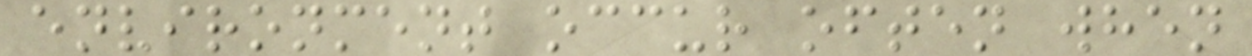environment occur often when
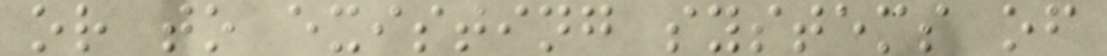or to existing systems of
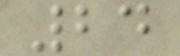24
